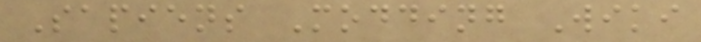Sapiens Modding Wiki
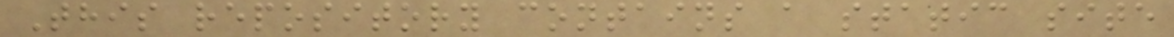This repository contains a static site
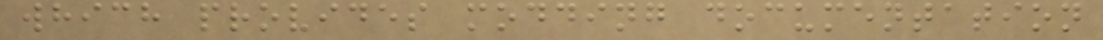which provides modding documentation
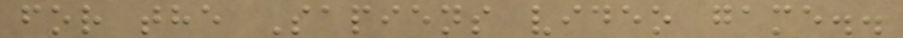for the Sapiens video game..
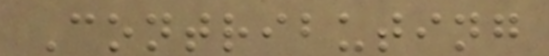Contributing
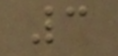3
